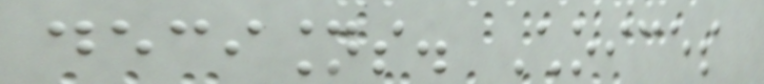decisions. Choices
